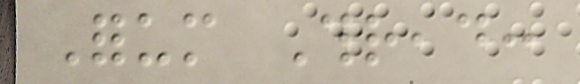Forum Thread:
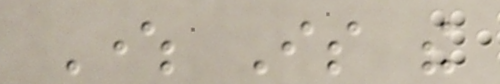Where Is the
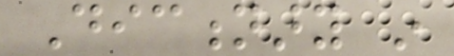Dictionary in
